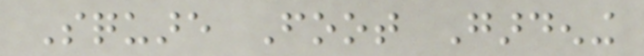Square Foot Gardening
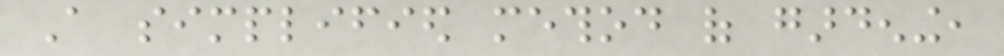A simplified method of gardening,
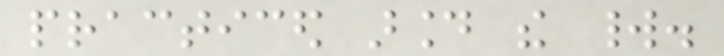practiced around the world.
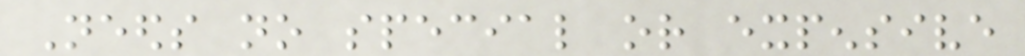Needs no special or expensive
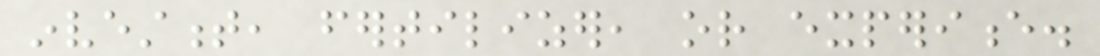investment, fertilizer, or experience.
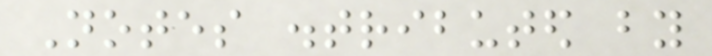Notes distributed by
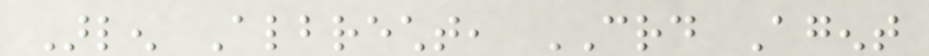Arlen Albrecht, CRD Agent
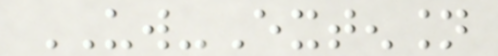UW-Extension
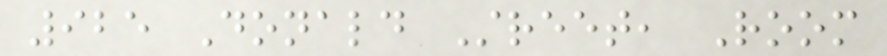925 Donald Street, Room
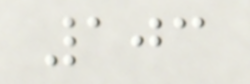103
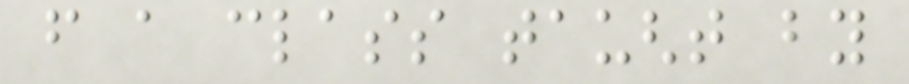from a class taught by
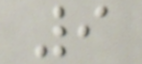9
